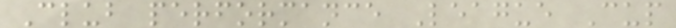Club performance League Cup
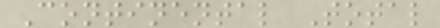Continental Total
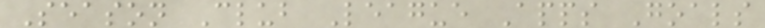Season Club League Apps Goals
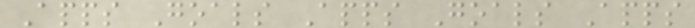Apps Goals Apps Goals Apps
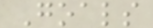Goals
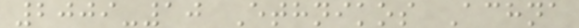2009-10 Ethnikos Achna
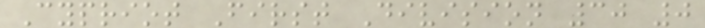Cypriot First Division 30 0
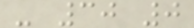- 30 0
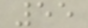55
